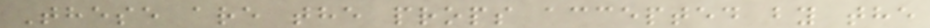These are the props accepted by the
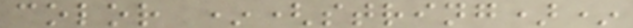color *(string)*
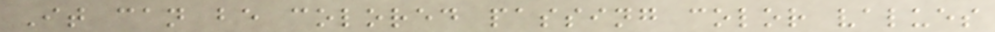It can be colored passing color values
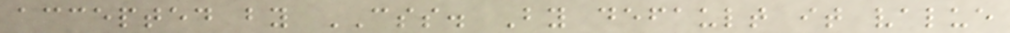accepted by CSS. By default it value
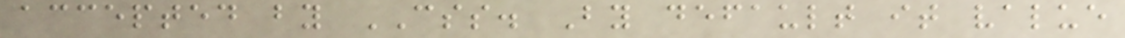accepted by CSS. By default it value
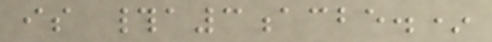is #a3acbe.*
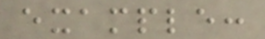example:
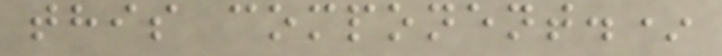this component.*
